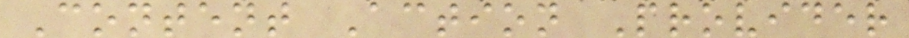Content Action Provider
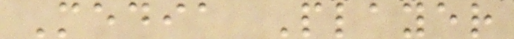Media Player
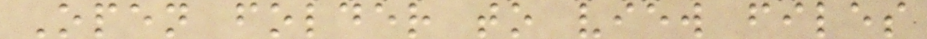Open folder to view files
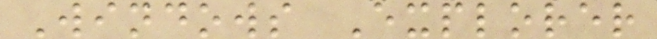Windows Explorer
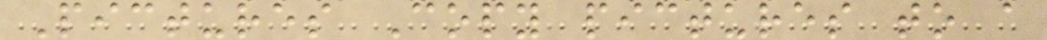Pictures Copy pictures to a
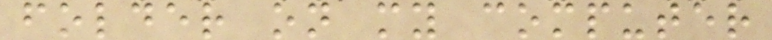folder on my computer
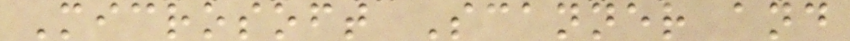Microsoft Scanner and
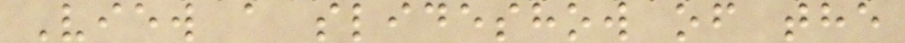View a slideshow of the
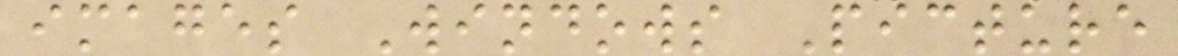images Windows Picture
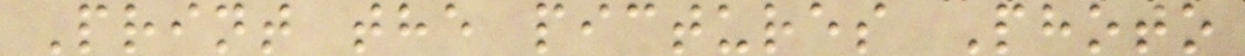Print the pictures Photo
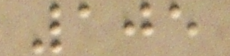105
